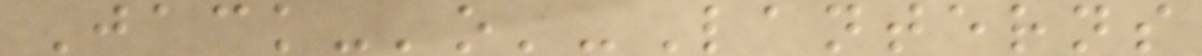Jack-'o'-Lanterns
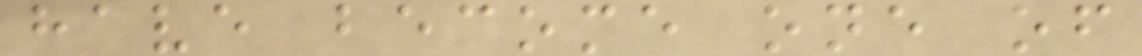have become one of
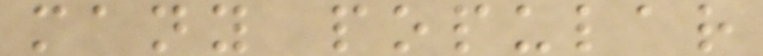many popular
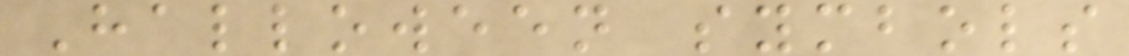Halloween symbols
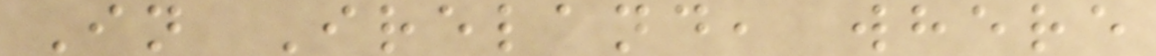In Ireland, where
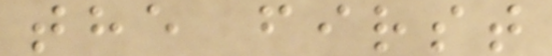the first
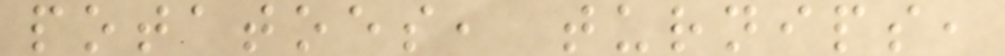potatoes, turnips,
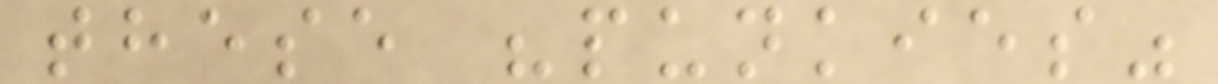these "punkies"
